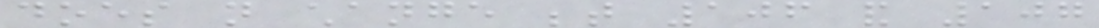does not change between 106 and 107
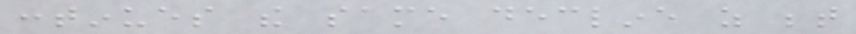continues the same decline as between
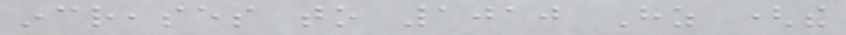increases to 1010 Hz (the
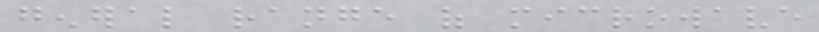general range of microwave
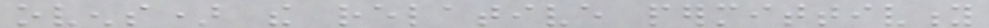ovens) the relative permittivity
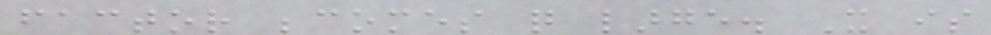factor becomes quite large. It is
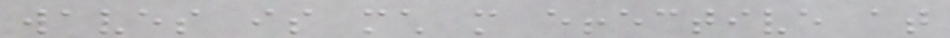waves is much more effective at
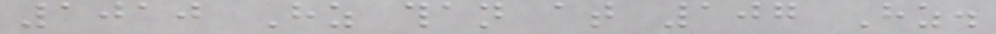1010 Hz than at 107 Hz.
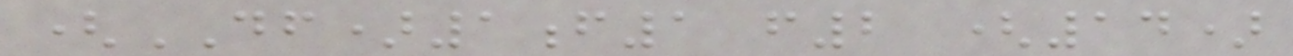(DF)1f1 f2 (14)
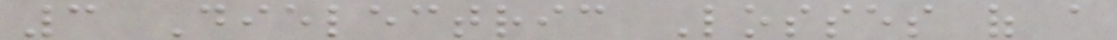3 Dielectric Losses of a
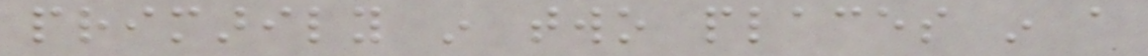primarily in two places in a
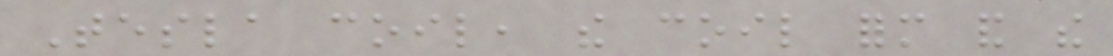Tesla coil, the coil form and the
